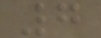7
